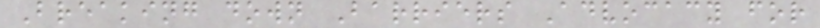Breaking down Barriers Advocacy for
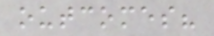outcomes?
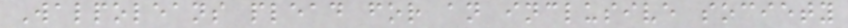Walpoleans plead for an inclusive society
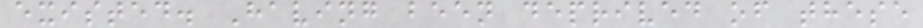existed. Having been deprived of these
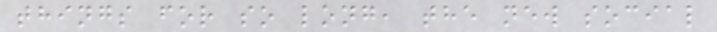things for so long, the new social
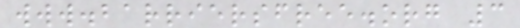www.barriersfree.org 3
